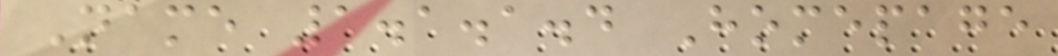Name 1.1.1.4 Homepage
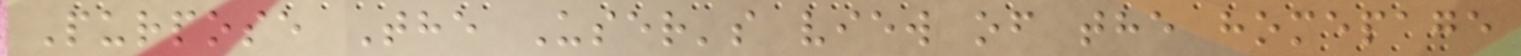Purpose The User's view of the homepage
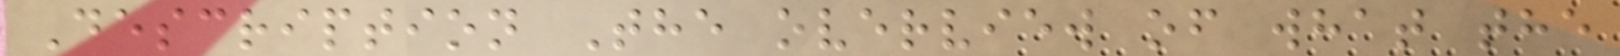Description The overview of what the
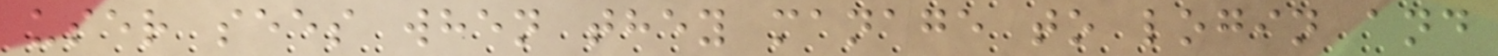user sees when they manage to login and
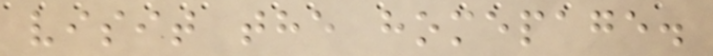visit the homepage.
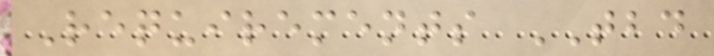Requirements TBD
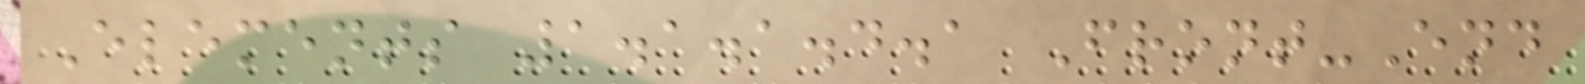Elements 1.1.1.4.1 Front-End
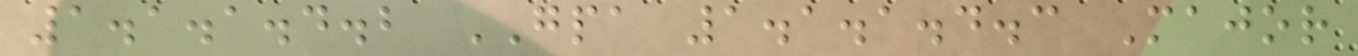1.1.1.4.2 GPA 1.1.1.4.3 Major
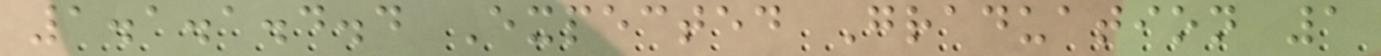1.1.1.4.4 Expected Graduation 1
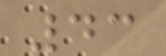43
